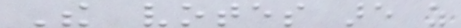The votes are as
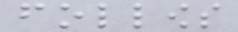follows
